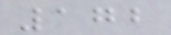172
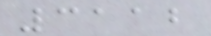3112
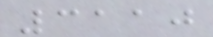3110
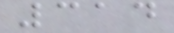314
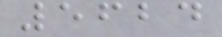5624
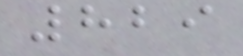829
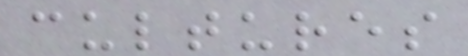cultures
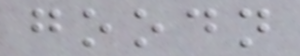goodn
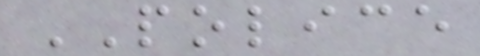POLICE
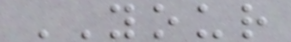YOUR
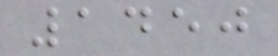1450
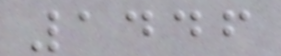1446
